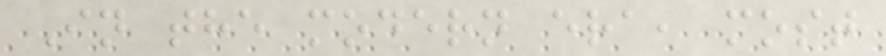In the modern era, most
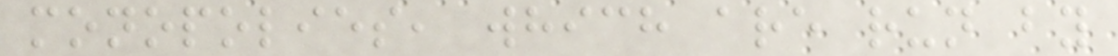monopolies, which are run by
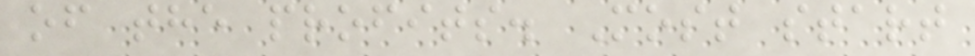of the profits. Most start
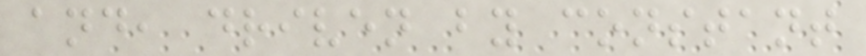and, driven by constant
